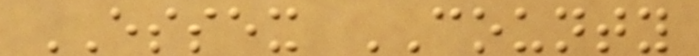ESSEX COUNTY
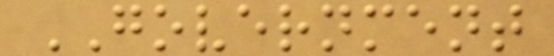GOVERNMENT
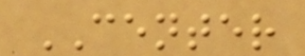CENTER
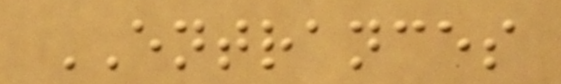ENTRANCES
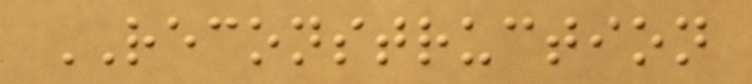RECONSTRUCTION
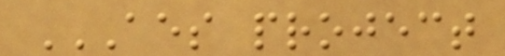AES PROJECT
